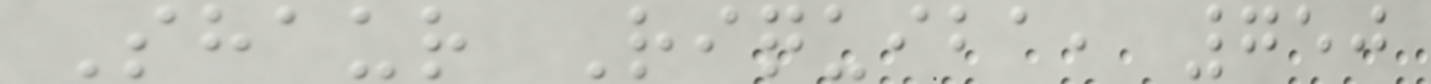Shaur Riquiba, 750
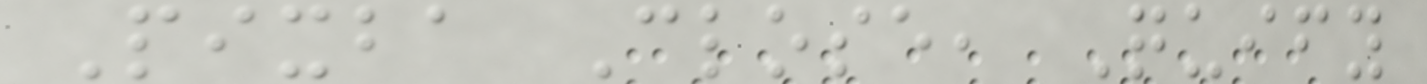Pixba Close, Quify
